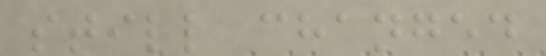still changed
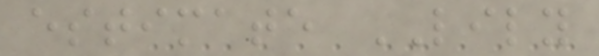estimate LILY
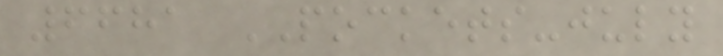6681 POCKETS-july
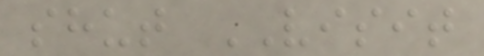shut VISIT
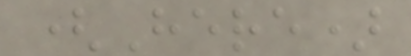(Here)
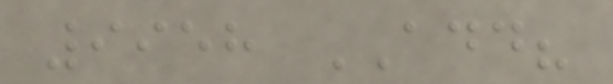9958 ADD?
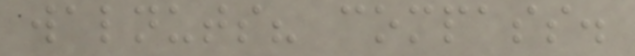walnuts? compass.
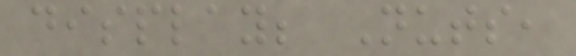display; Nuts,
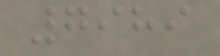7989
